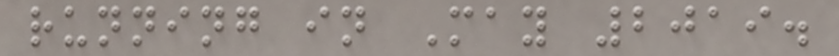running in May 2019.
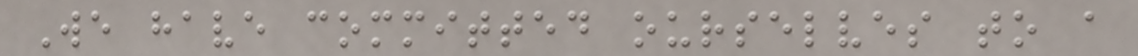We have committed ourselves to a
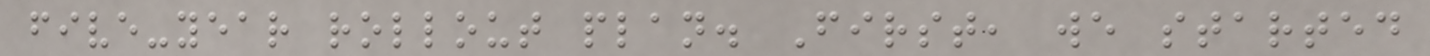five-year rollout plan. First, we started
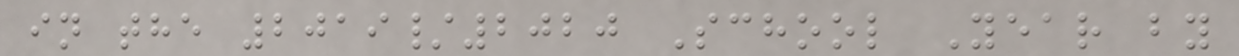in the 2019/2020 School Year by
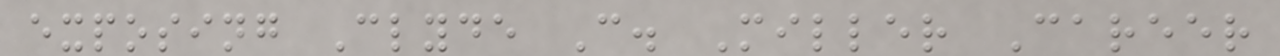exposing Clyde C. Miller Career
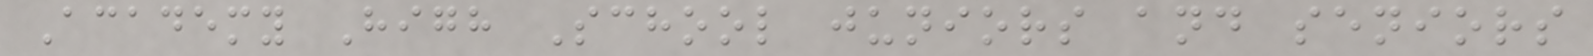Academy High School juniors and seniors
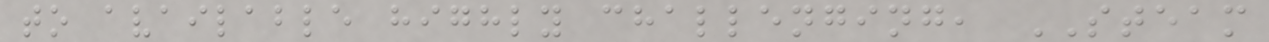to available highly challenging, STEAM
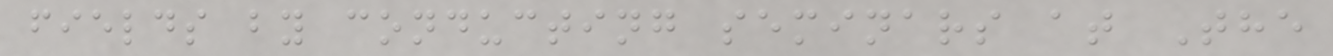fields by conducting seminars at The
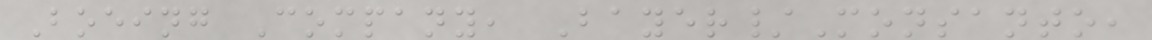Boeing Company, Bayer/Monsanto,
